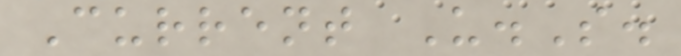Current U.S.
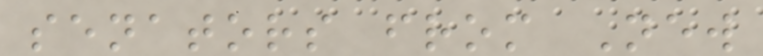senators from New
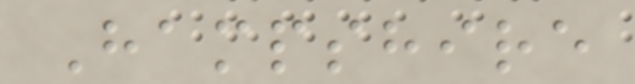Hampshire
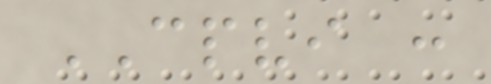CPVI :
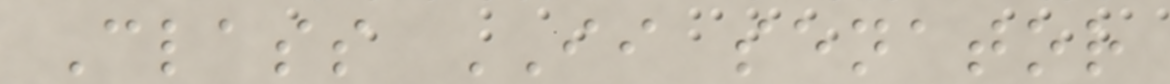Class II senator
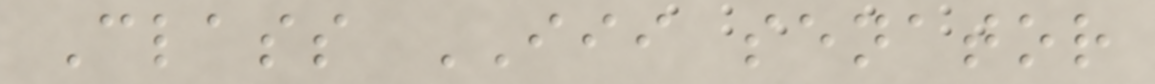Class III senator
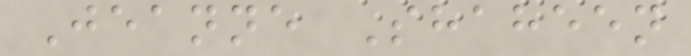Jeanne Shaheen
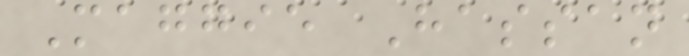Maggie Hassan
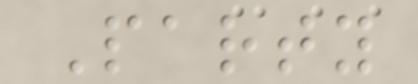Party
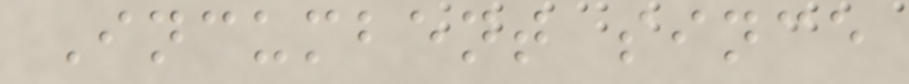Incumbent since
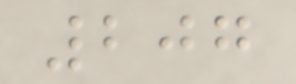207
